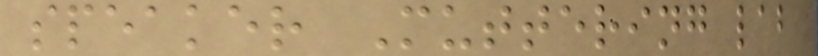speaker Muttering lab
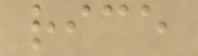rice
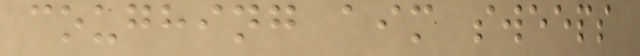coughing aim sweeps
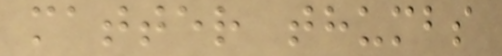matter thumbs
